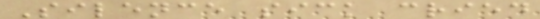Silence sick cried
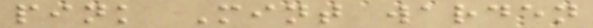pink Mint warden
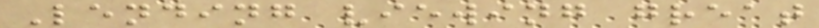Lending viewing great
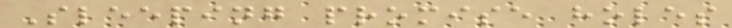Sleeping promise holes
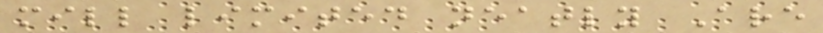mill limited neatly Are
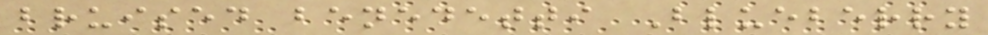bruised benedetti Blueberry
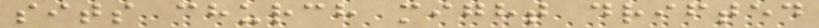sits church might drifted
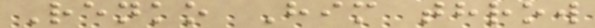Renko Him throw
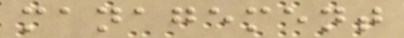management
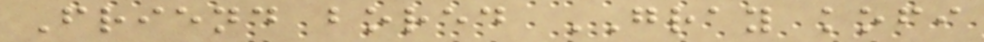Friend bored GRAY kofi
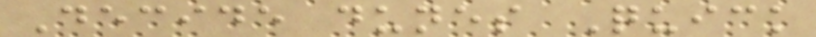Decide dunes Quick
